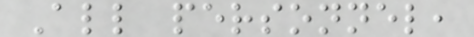All personnel,
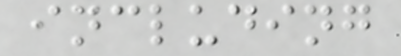including
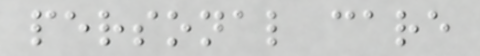personal care
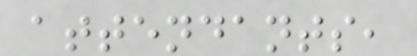attendants,
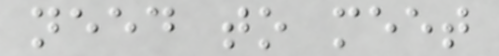need to meet
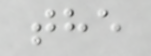the
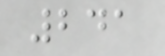241
